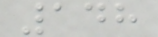148
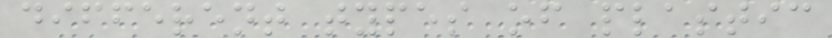different types of plastic
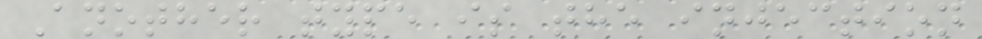Another type is the injection
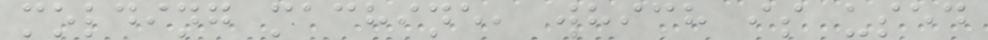molding machine, which is used
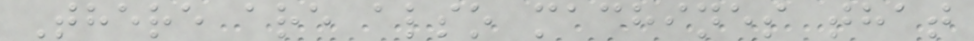There are also machines that
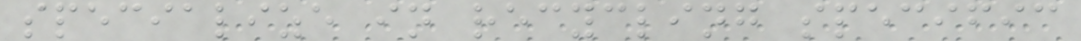specialize in recycling specific
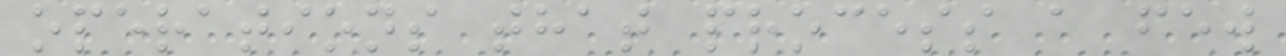operations that process a few
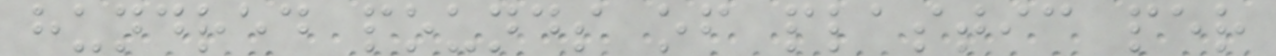hundred pounds of plastic per
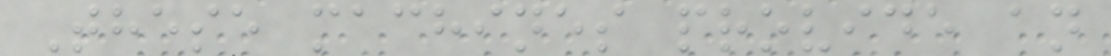These machines provide an
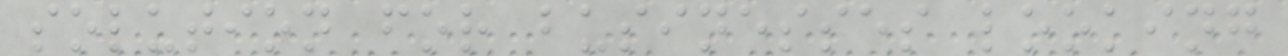solution for businesses looking
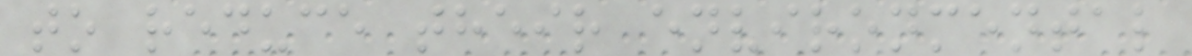to reduce their environmental
